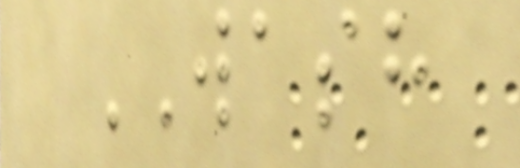WASH
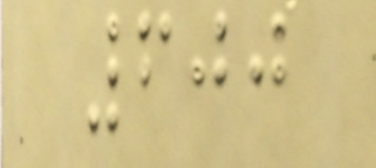600
